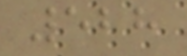528
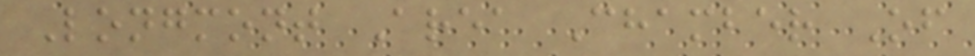Longmont Area Chamber Of
